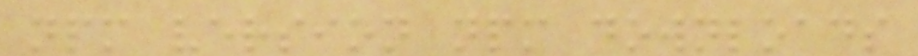npm version npm downloads
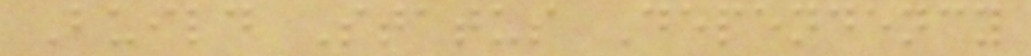Build Status Dependency
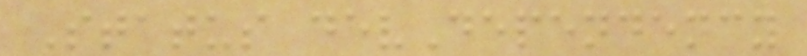Status devDependency
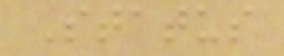Status
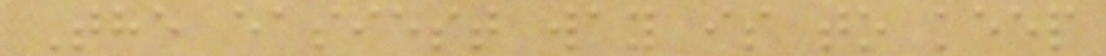The easiest way is to keep
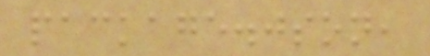package.json,
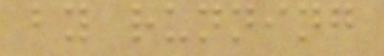by running
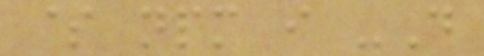$ npm i -D
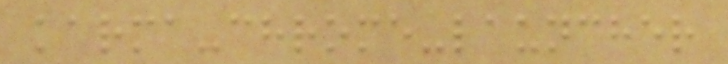karma-chrome-launcher
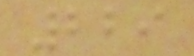229
